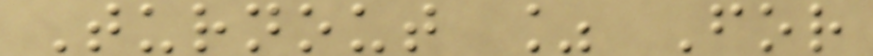Turnout % For
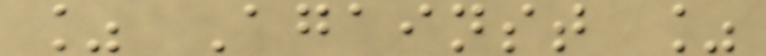% Against %
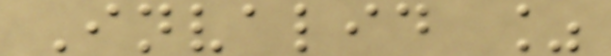Invalid %
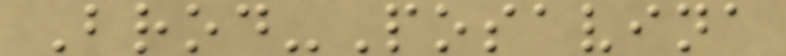Brod-Posavina
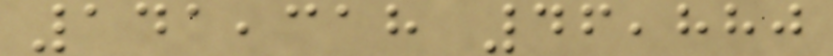141,318 46,880
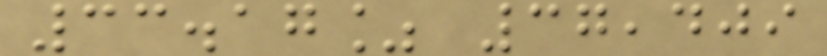33.17% 37,409
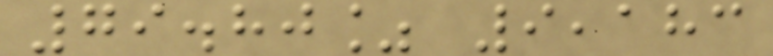79.80% 9,183
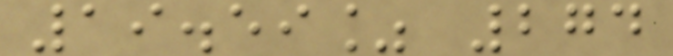19.59% 274
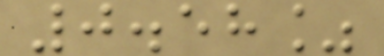0.58%
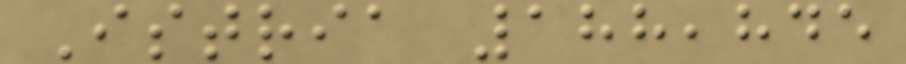Istria 188,845
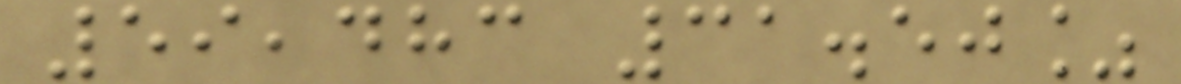59,483 31.50%
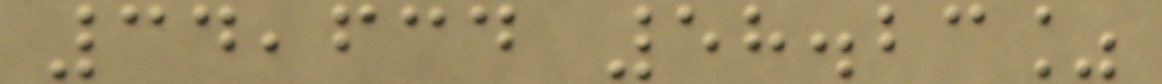34,634 58.23%
